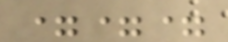===
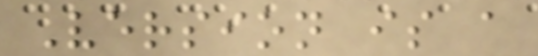Version is a
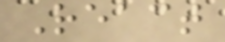React
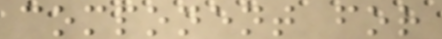component for
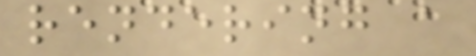rendering a
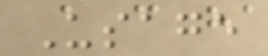Usage
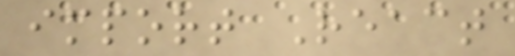import React
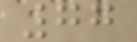77
